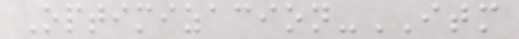Optimizacion-ITM
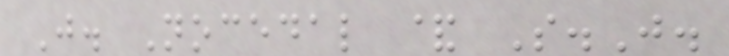J. Nocedal & S.J.
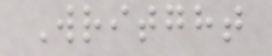Writght
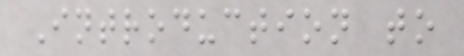Introduction to
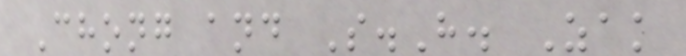Chong and S.H. Zak
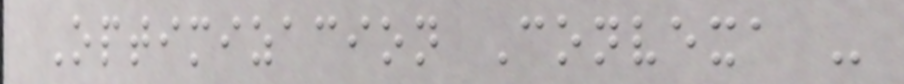Optimizacion Convexa -
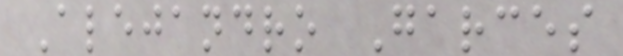Alejandro Garces
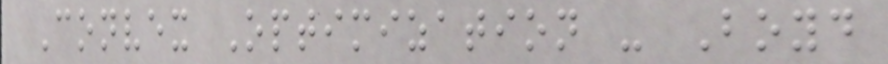Convex Optimization - Boyd
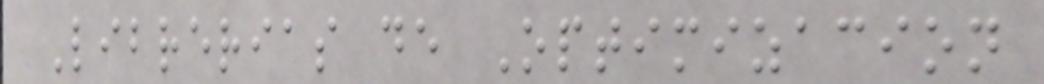Librerias de Optimizacion
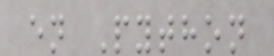en Python
